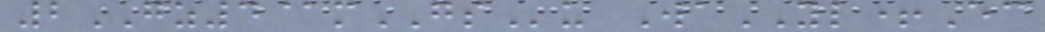2GZ4@mGSu WaYL+Ec
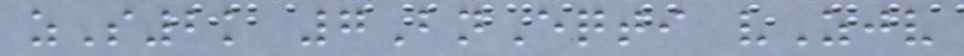zS2k 7BnEqti vZjv
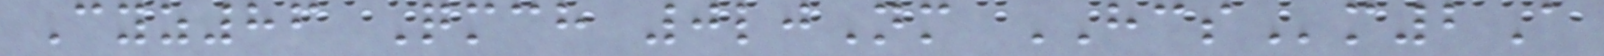Cyz86 Qmch 0ljNm HCSm2A
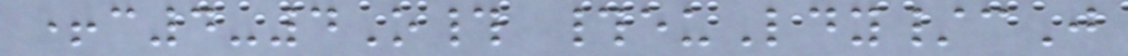+c4-4O# #euLdy/cJ
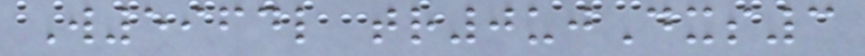W5964l tr0ujDxs3
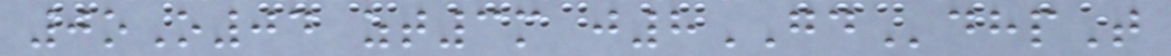0oO04 zt3m j8GDdhpT
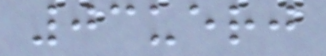03uerj
